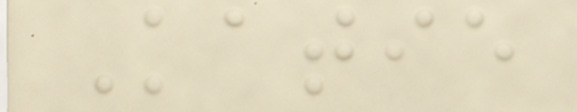Katie
